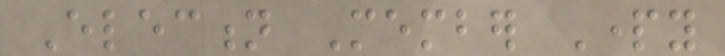Election Member Party
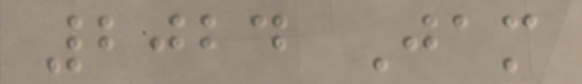2024 Jam
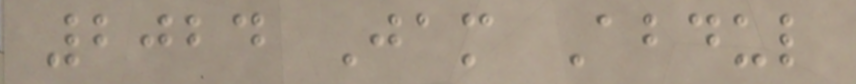2024 Jam Abdul
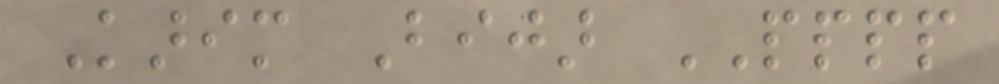Karim Bijar PPPP
